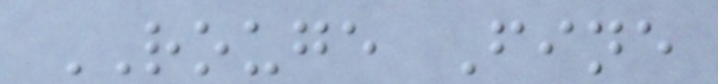ROUGE Fine
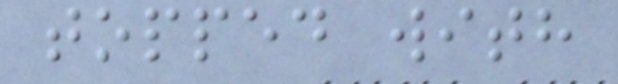topped with
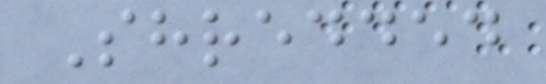Shredded
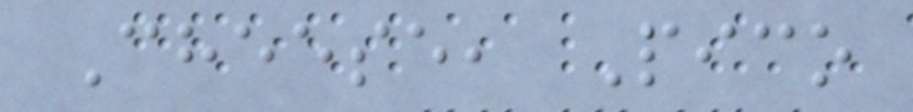Cheese, Pico
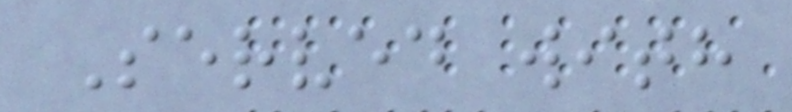Served with
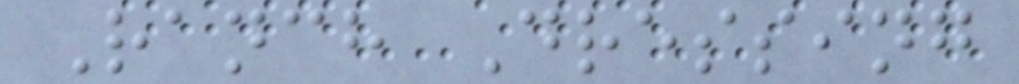Ranch Dressing
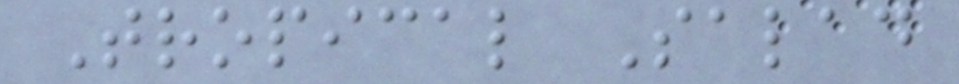Tropical Salad
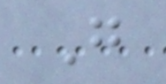G
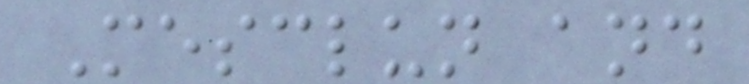Mesclun and
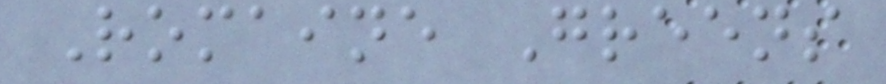Romaine Greens
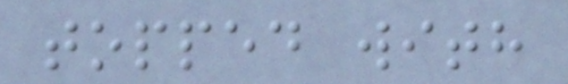topped with
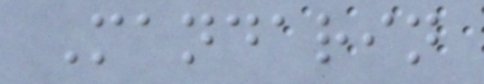Mandarin
